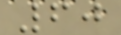60
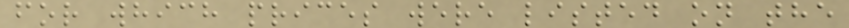for which prices were listed on the
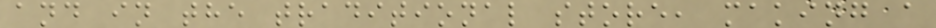and in the traditional store, making a
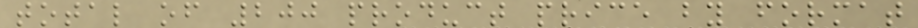total of 200 product price by format
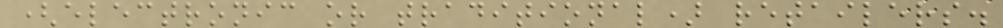(electronic or traditional) retailers.
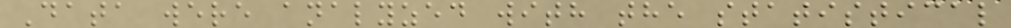Data were analyzed with the statistical
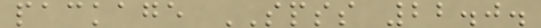package SPSS 22.0.
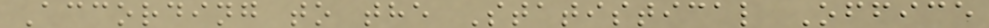According to the Statistical Office
